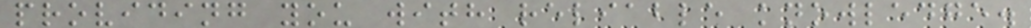providing you with reliable knowledge.
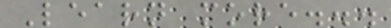Learn more...
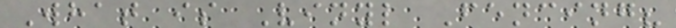What is Vinyl Fencing?
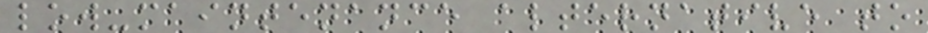low-maintenance alternative to
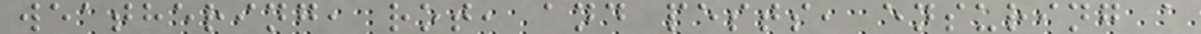weathering, rot, and pests, ensuring a
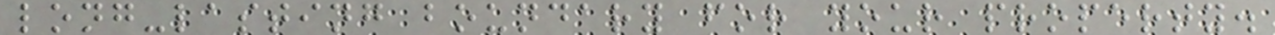long-lasting boundary for your property.
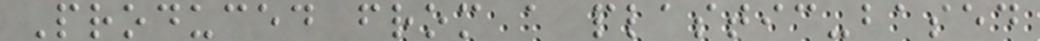Produced from a plastic-based
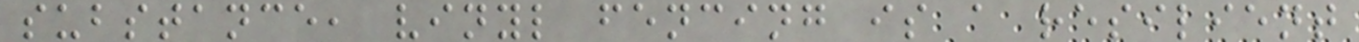substance, vinyl fencing is a resilient
